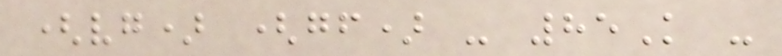(vg) (gf) - 85K -
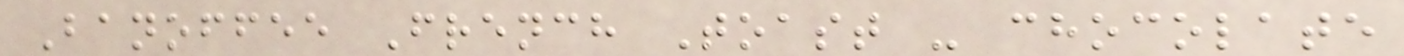Banoffee French Toast - chocolate
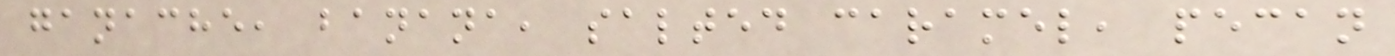ganache, banana, salted caramel, pecan
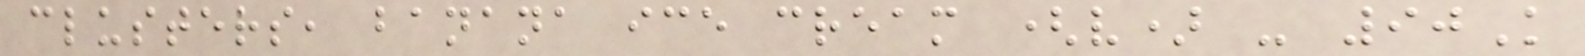clusters, banana ice cream (v) - 90K
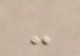-
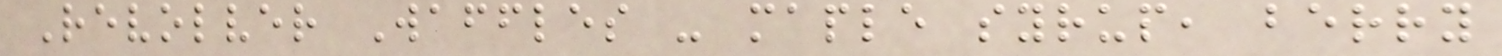Revolver Waffles - maple syrup, berry
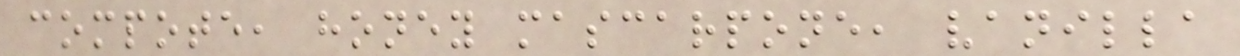compote, honey mascarpone, vanilla
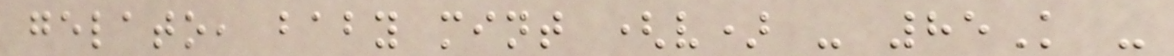gelato, baby mint (v) - 85K -
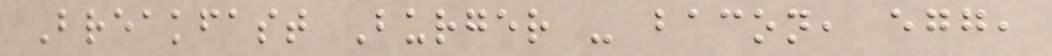Breakfast Burger - bacon, egg,
